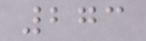273
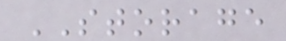STORAGE
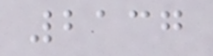2137
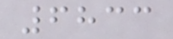6833
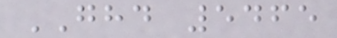GHD 5465
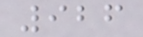926
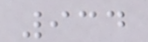934
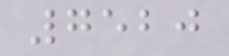7520
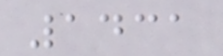1431
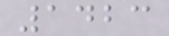1423
